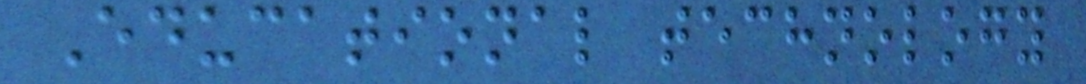Educational technology
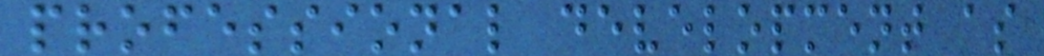professional development as
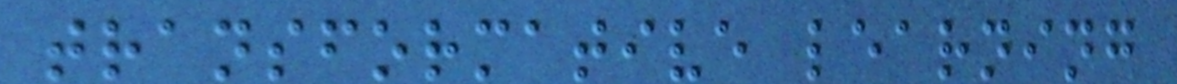transformative learning
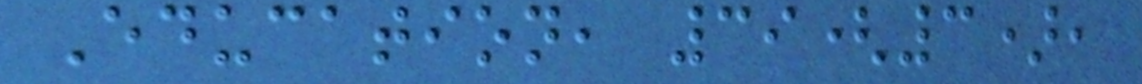Education, 39(3),
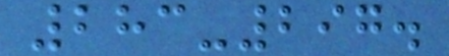283-297.
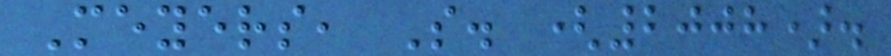Meyers, S. (2008).
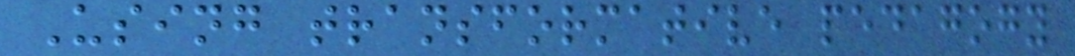Using transformative pedagogy
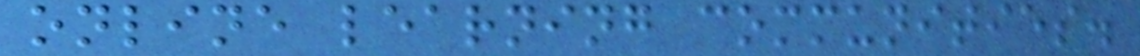online learning communities.
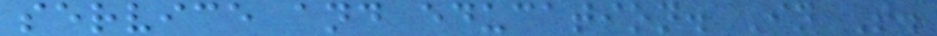service and education. In T.
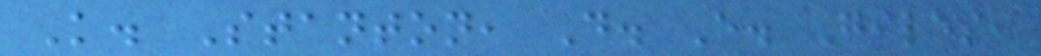K. Stanton, D. E. Giles,
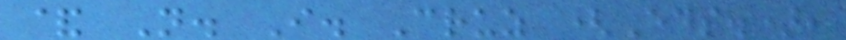& N. I. Cruz (Eds.),
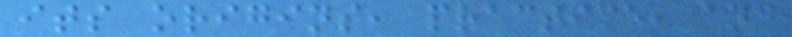its origins, practice, and
